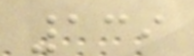139
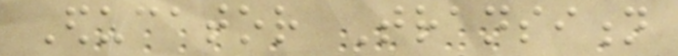Educator Transition
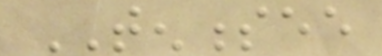TENNESSEE
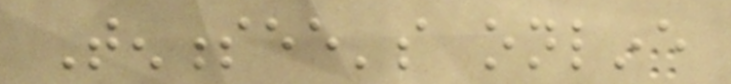Tennessee's online
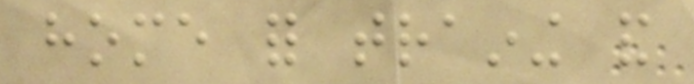home for training and
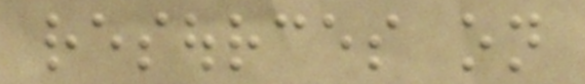resources on
